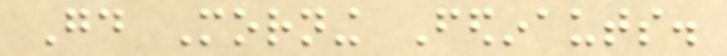Good Morning Fedinauts.
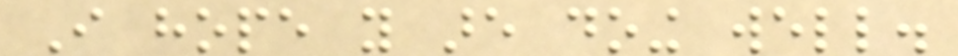I hope you are doing well.
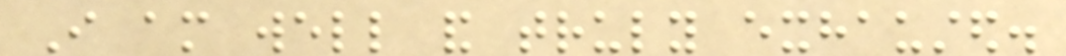I am well and truly exhausted.
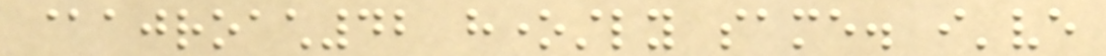@ajroach42 honestly same. i've
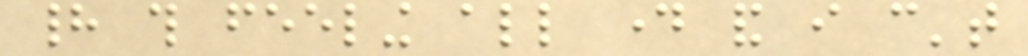had this feeling all day and i can't
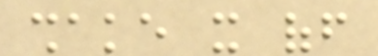shake it off
